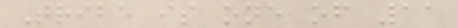Tribe is one of 11
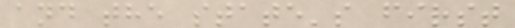and the state's first
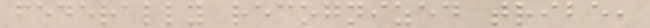federally recognized tribe,
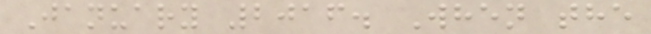January 2016. When the
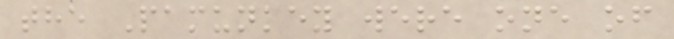the Pamunkey were one of
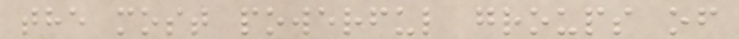the most powerful groups of
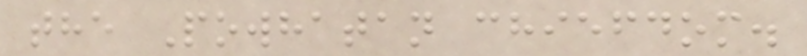the Powhatan chiefdom.
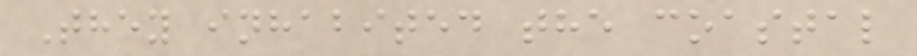They inhabited the coastal
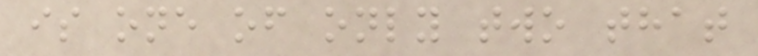is one of only two that
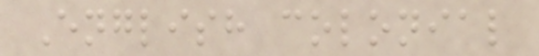English colonial
